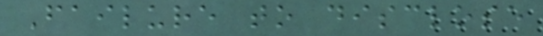Failure to disclose
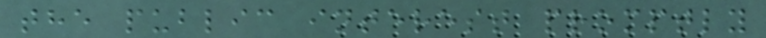the public interest promptly
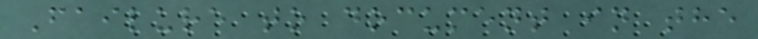Failure to document in the
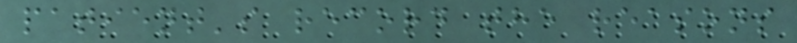patient's record the reasons
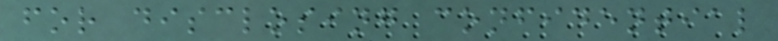for disclosing confidential
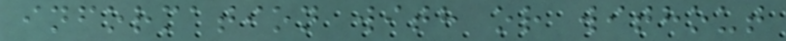information with or without
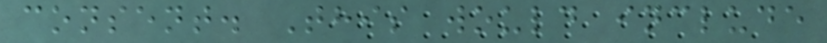consent. This would include
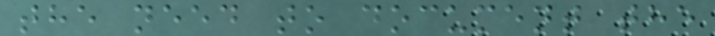the need to document the
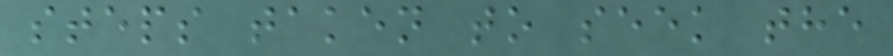steps taken to seek the
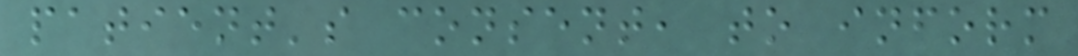patient's consent, to inform
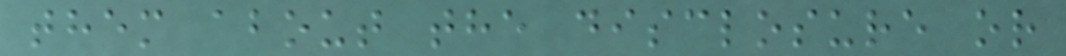them about the disclosure or
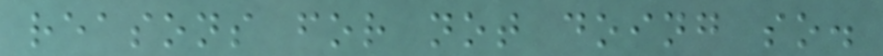reasons for not doing so.
